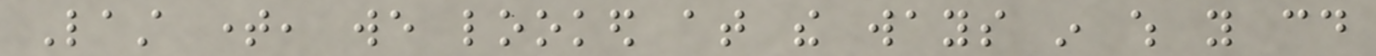Last time, we looked at the ways in which you could
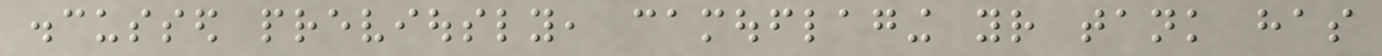discussed previously, camouflaging your tank has
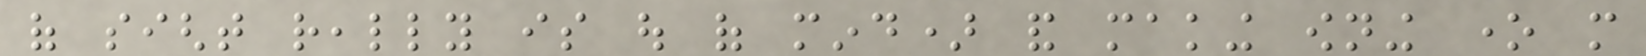of sight really is out of mind) and making owning one more
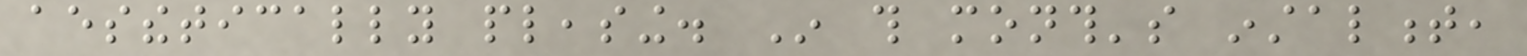aesthetically pleasing. In this month's instalment,
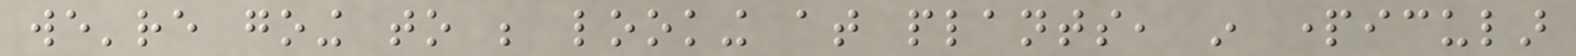we're going to be looking at plants, in particular
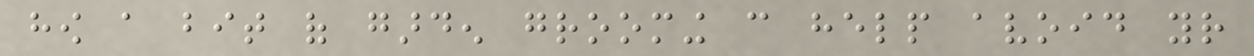how a bit of garden grooming can help avoid your
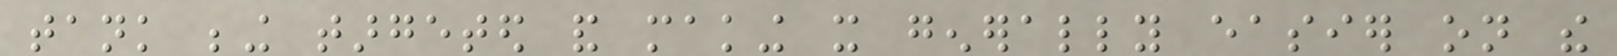tank being targeted and making it generally easier on the
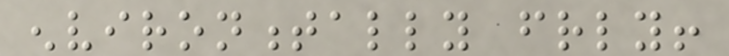environmentally friendly!
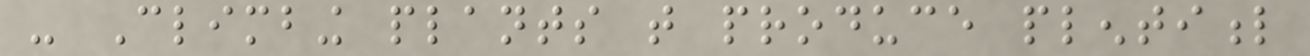- Climbing plants that produce plentiful
